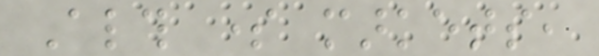Although some markets,
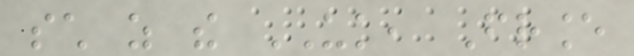such as the UK, France
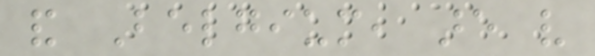and Belgium, are very
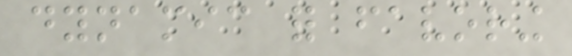dynamic for favoring
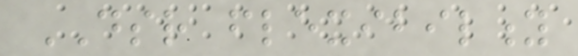DSR flexibility
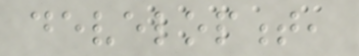development,
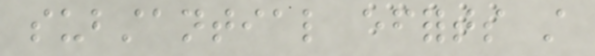substantial efforts still
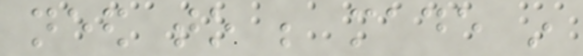need to be made in
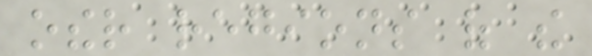other regions of the
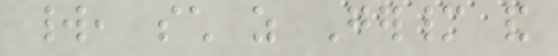world, such as Germany and
